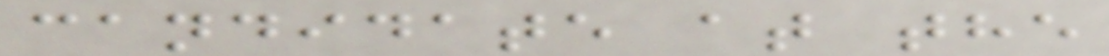candidate at the
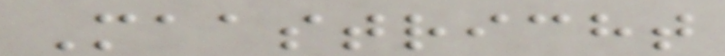Maastricht
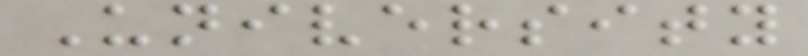University
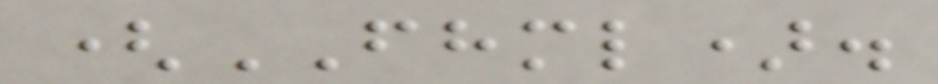(FHML).
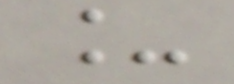_
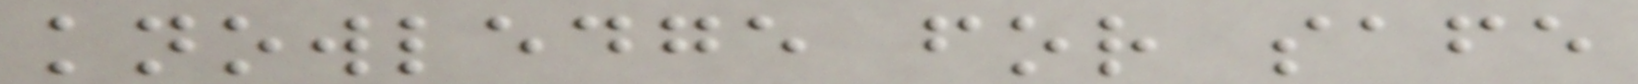knowledge for safe
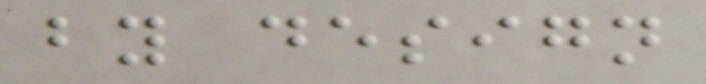by design
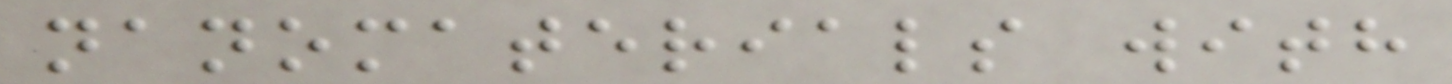nanomaterials with
